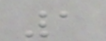1
